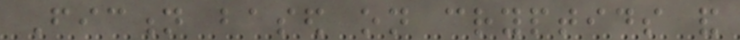Fiction based on cryptids and
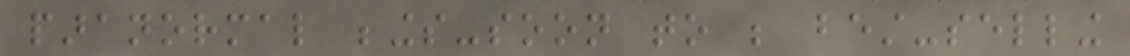paranormal beings-soon to be best-selling
